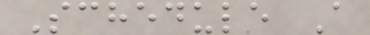Schedule A
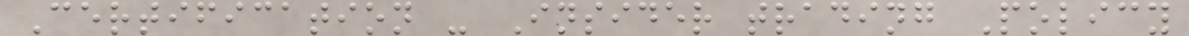Certification - Insider trading Policy
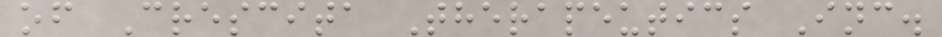of Crescita Therapeutics Inc.
